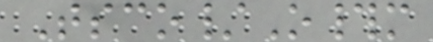Tsco/O#m
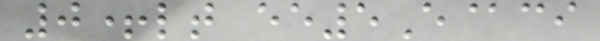0+lt ee5E@ci
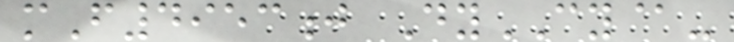mF4953j DyCY@-
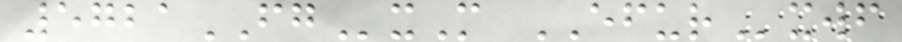5721FGxM EFURxwf
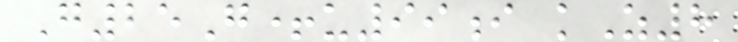G25G+u99i kZ8
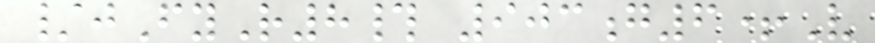/jFyR8# 903g6+V
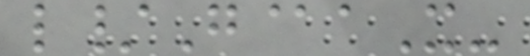l/G@aX-
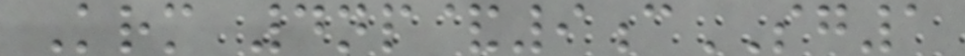Krm 4np&9cSG1
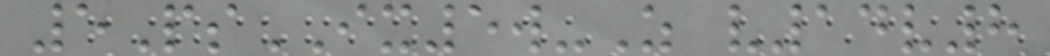5PsIX5w-Z v14v8
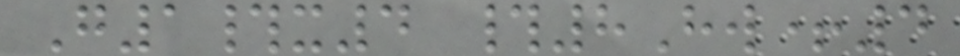G1#x4 #8Hw+4
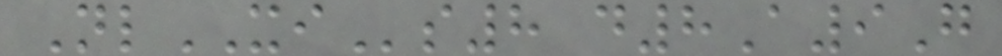NlXIs8 d8A9G
